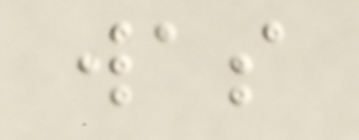was
